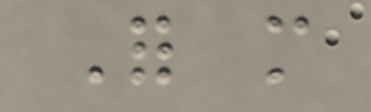For more
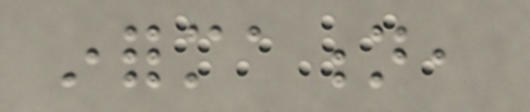information,
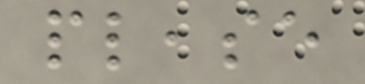please
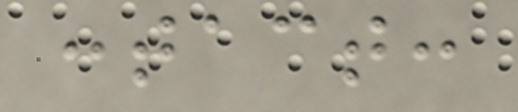contact:
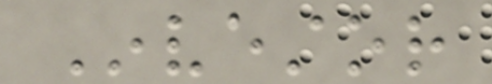Investor
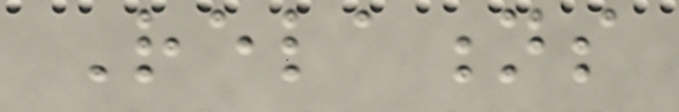Relations
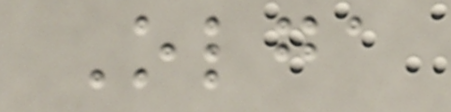Olga
